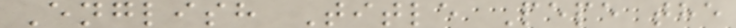English Title Pepe the
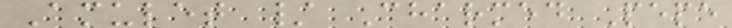Amulet / Charmed Pepe
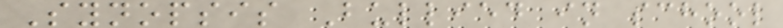Synopsis Bullied in school
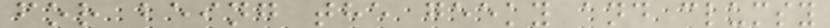for being the geeky and clumsy
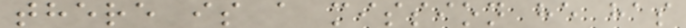there is a mission he has
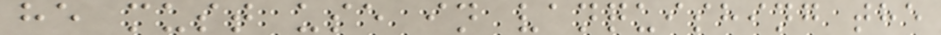he must use in vanquishing the
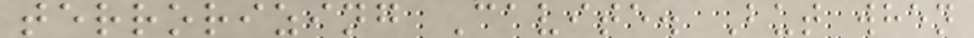terrorizing Cavite. But when
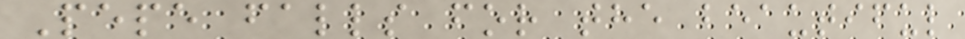Pepe falls for the beautiful
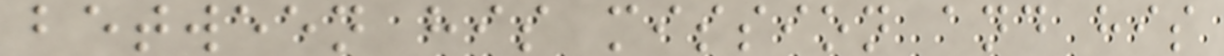between his mission and his
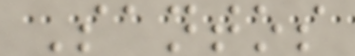Santos
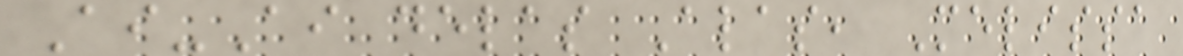Ai-Ai delas Alas, Melissa
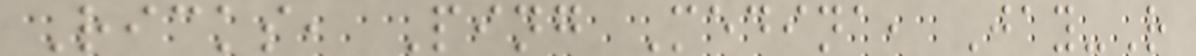Ricks, Ping Medina, Jay-R
